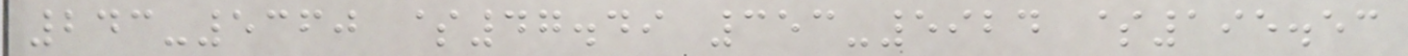243-5360 $47.49 353-5924 $195.53
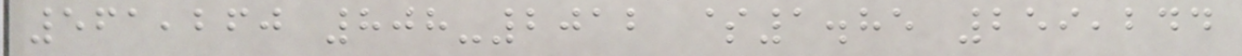561,260 808-2012 $1.85 259,244
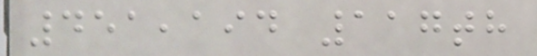451,194 117th
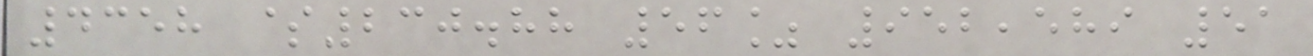4358 $230.88 56% 952,589 51
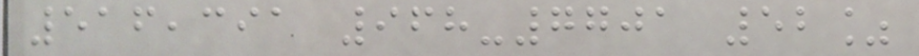516,391 968-7701 52%
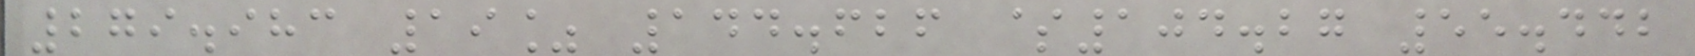279.983 19% 144.626 $104.27 55.442
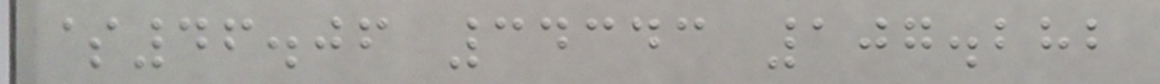$46.06 34343 107.282
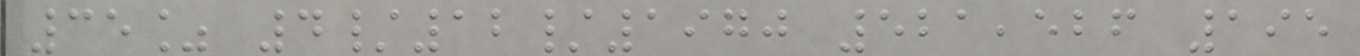35% 4/12/1970 521,526 195
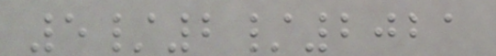5/2/2021
